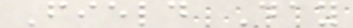Field Day
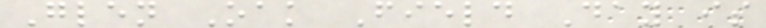Glen Oak Field Day is
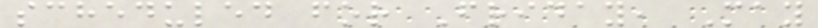scheduled for Friday, May
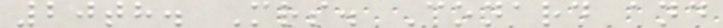20th. Mrs. Conard and
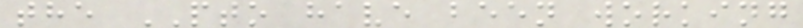the PTO have been working
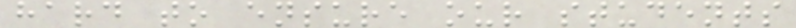hard to ensure our students
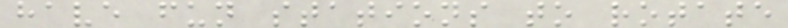have fun stations to rotate
